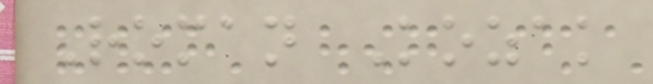Roman Kozak
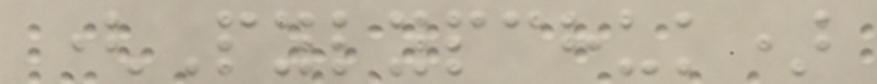(Pylypchuk)
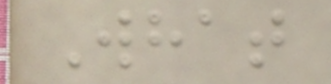What
